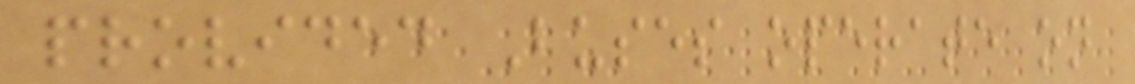provided Buses operate on
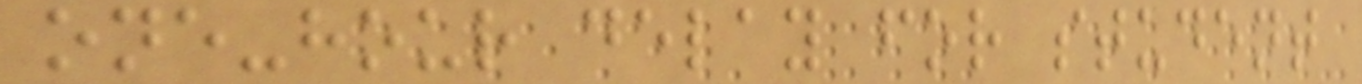one-hour delay for student
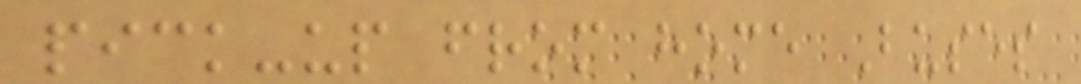pick-up from home Buses
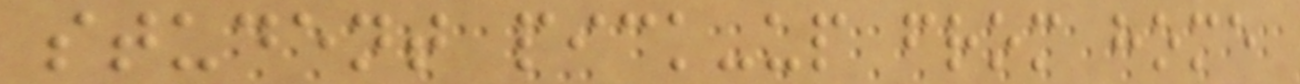student pick-up from home
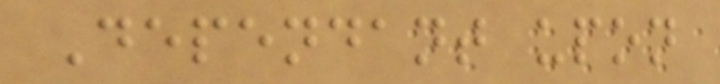Dependant upon
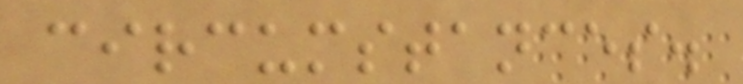circumstances.
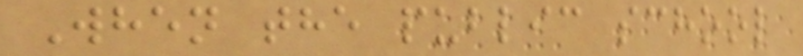When the public school
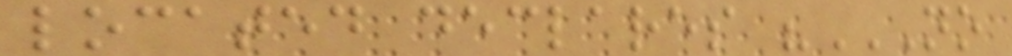located declares "NO
